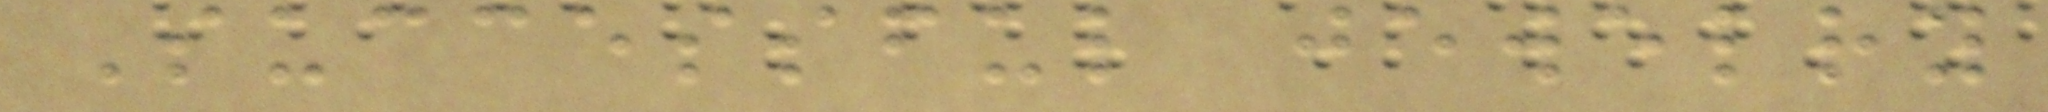Successful jewelry
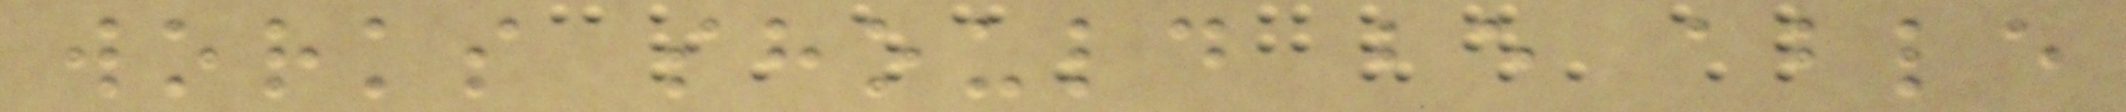works should be able
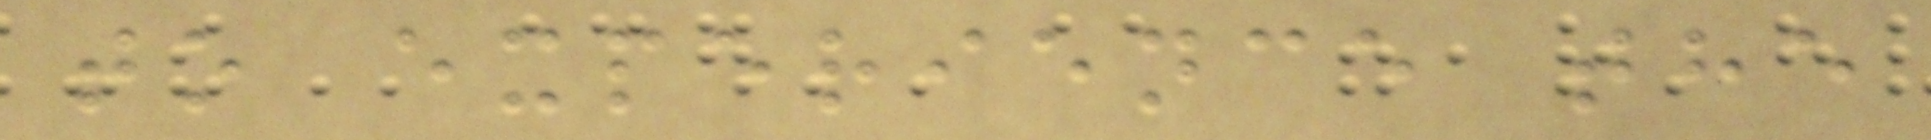to experience the
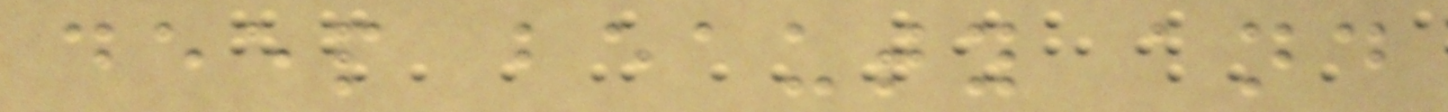deep beauty and
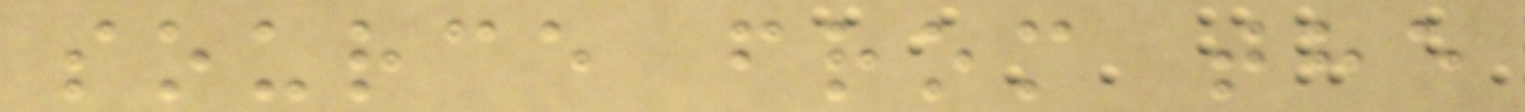source from the
